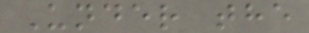Under the
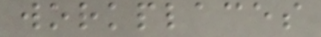workplaces
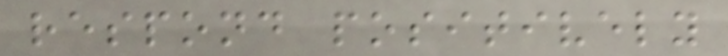respond positively
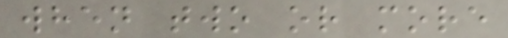when two or more
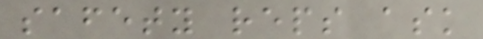safety reps ask
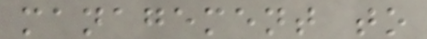management to
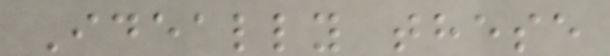Ideally these
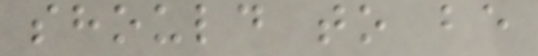should to be
